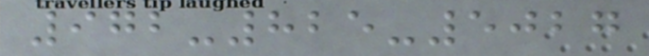972-825-5027
